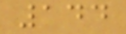144
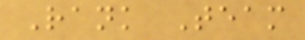Rank Team
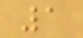1
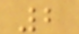2
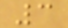3
